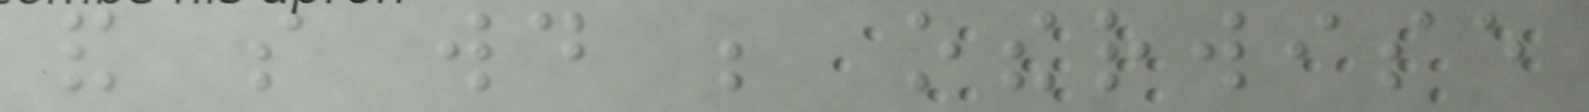and so would be otherwise
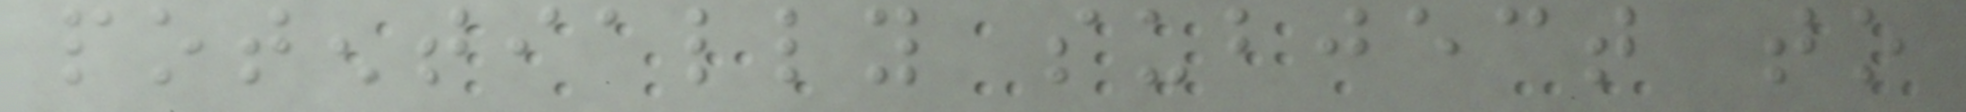potentially subject to
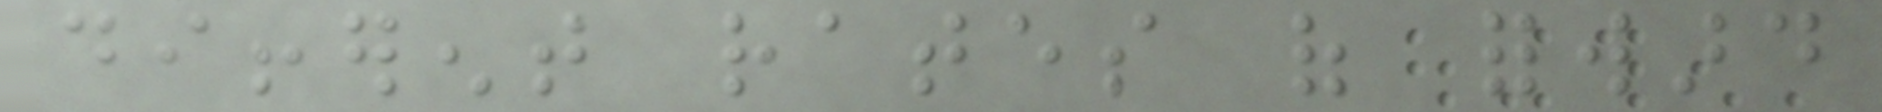different rates of forward
